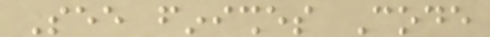See finishes Code
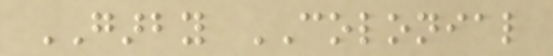GARBY COLONIAL
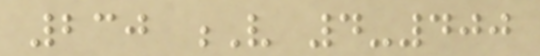230 V 4-400
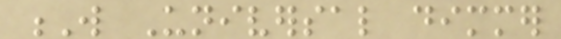W Universal dimmer
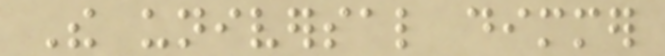The universal dimmer
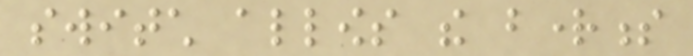switch allows the brightness
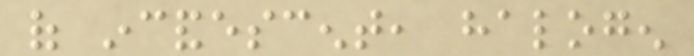of incandescent, halogen
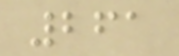261
